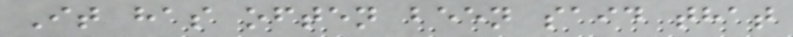It has often been said that
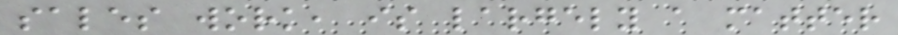sales work, is largely a matter
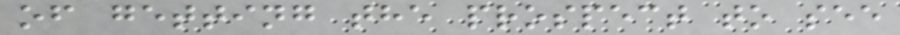of getting the prospect to see
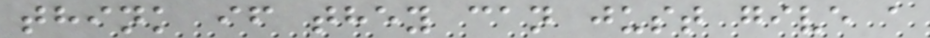think if they can just give a
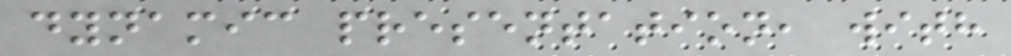dynamic presentation, with
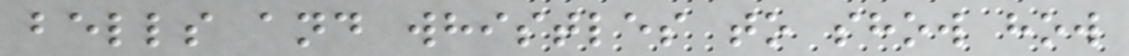bells and whistles to show how
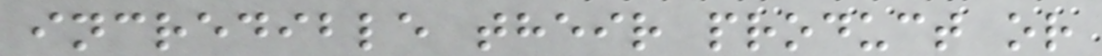incredible their product or
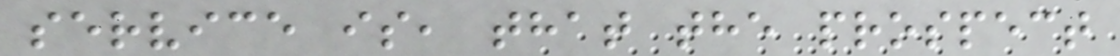service is, that the prospect
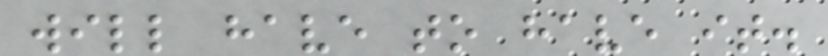will have to have it.
